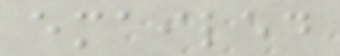emailed
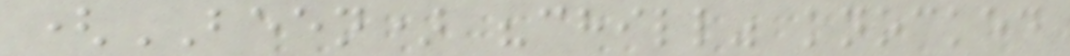(BEEN) "chill" knocked
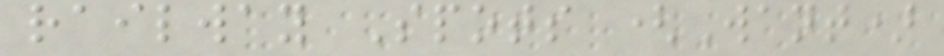railway Spots (Want)
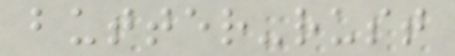butter-rust
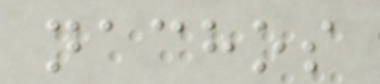nachos
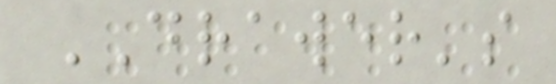DRAWER's
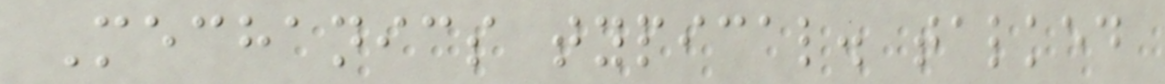Mechanics typical. talked
